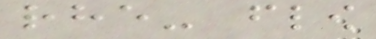rhe- flow
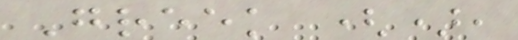Greek (),
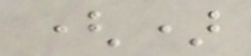()
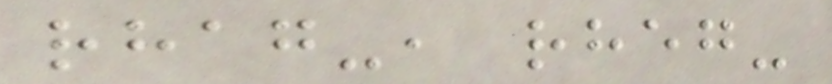rhag-, rheg-
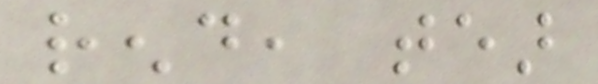rend, tear
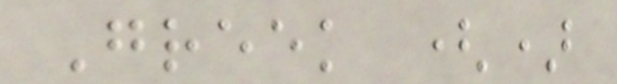Greek ()
